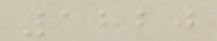1820
